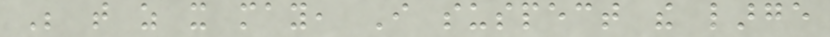Be that as it may, I suspect the large
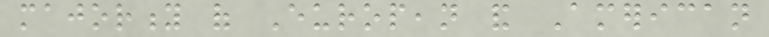majority of European and American
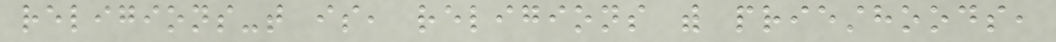religions-that is, religions with priesthoods,
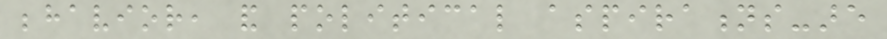behavior, and political aspirations-are
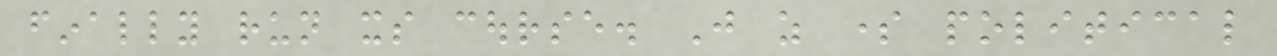finally run its course. Just as some political
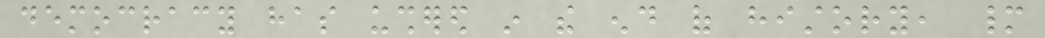democracy has ushered in the end of history, many
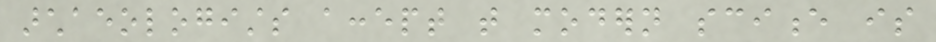archaeologists accept that modern science is
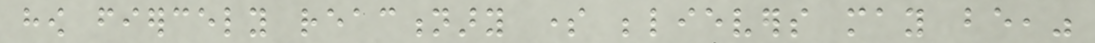how fiercely reactionary some believers may be,"
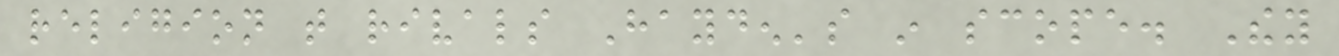religion that rivals Hayden's in scope. They
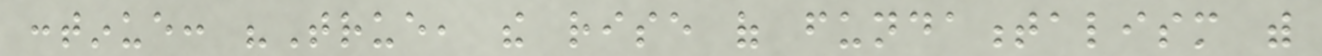continue: "True, the rise of fundamentalism with
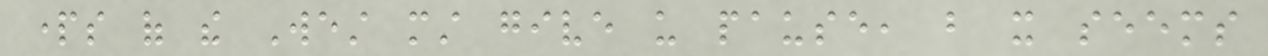parts of the West must give us pause, but it seems
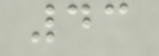43
